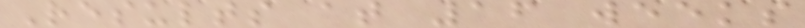Results at 16 weeks
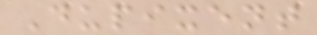Dupixent
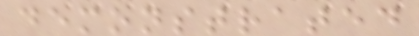demonstrated
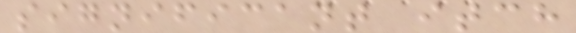significant itch
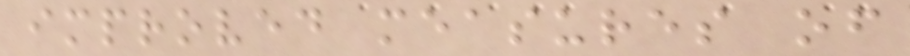improved measures of
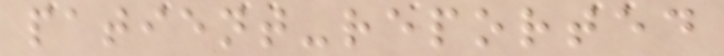patient-reported
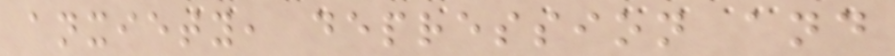anxiety, depression and
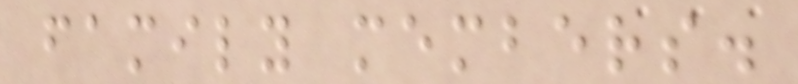family members.
